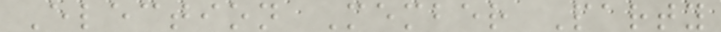Election Member Party
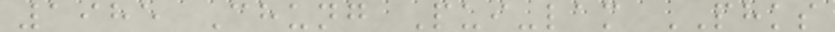1985 Chung Pui-lam PHKS
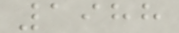1988
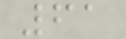61
